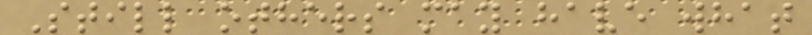Still others may have what
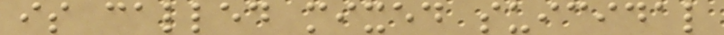is called mixed suicidal
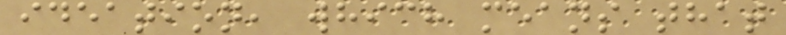ideation, which means that
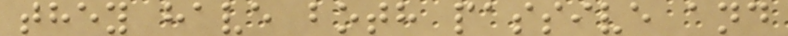they have both passive and
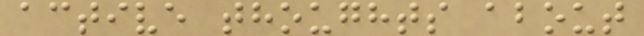active thoughts about
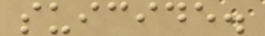suicide.
